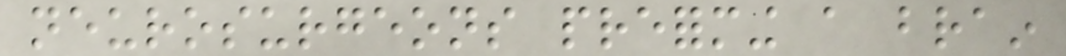neurosurgeons preforming a brain
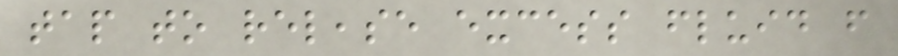tap to release excess fluid from
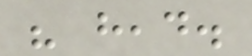his head.
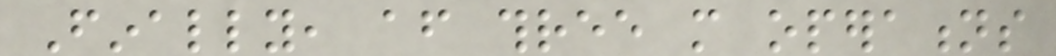Finally, after three more operations
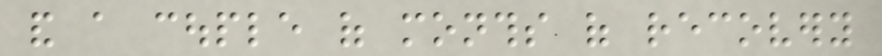and a couple of months of recovery
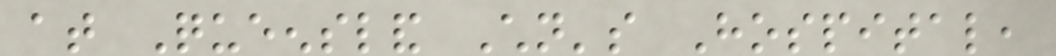at Queensland Children's Hospital,
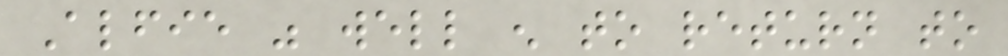Alfie was well enough to return to
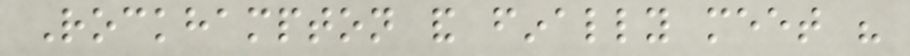Rockhampton and finally meet his
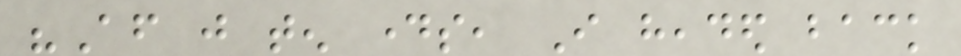"After just ten days, I headed back
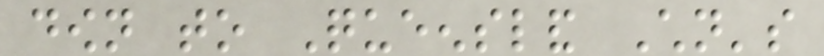down to Queensland Children's
